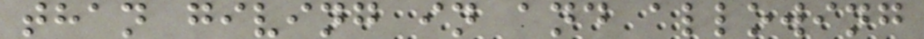than giving in and allowing
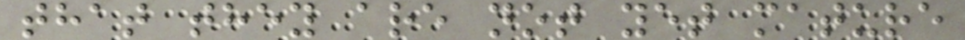that they are not yet mature
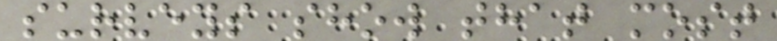surveys show that most
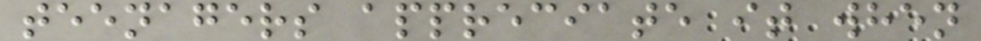teenagers appreciate it when
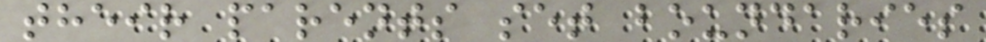their parents set boundaries
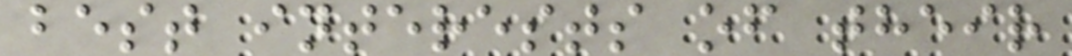best interests of their
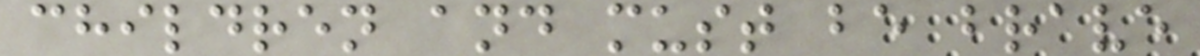children and must be brave
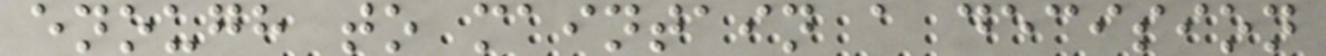enough to maintain a decision
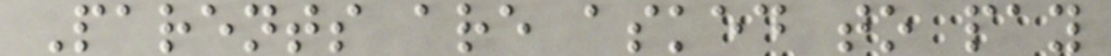Parents are asked to pay
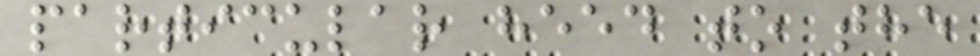particular heed to the
